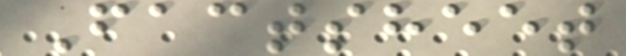Factsheet
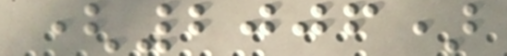(2006)
